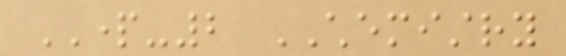PART-2 CHEMISTRY
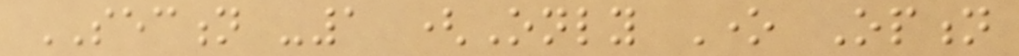SECTION -1 (Only One Option
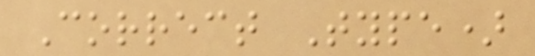Correct Type)
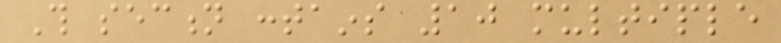This section contains 10 multiple
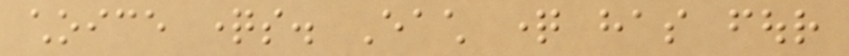choice questions. Each question has four
